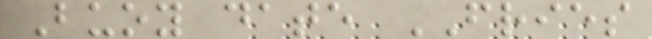Buoy date FRIES
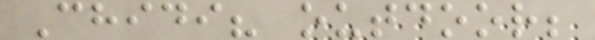Chidi? outdoor;
